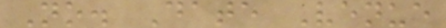No. Date Venue
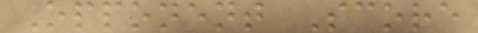Opponent Score
